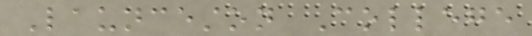Launceston College
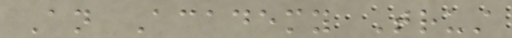An Academy Trust
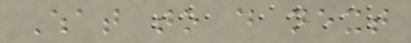What to do next
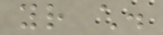your child.
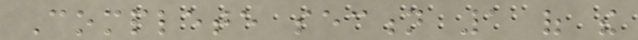Complete section 1 of the
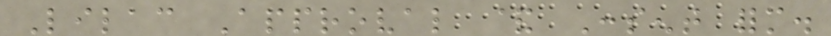Lilac Approval & Consent form.
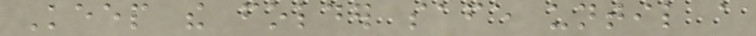Keep the folder safe until a
